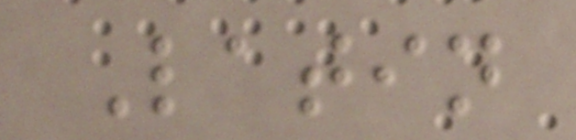Latin
